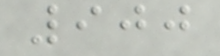900
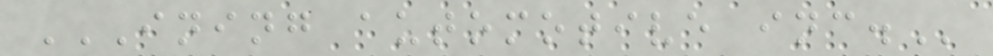INING AUTOMOTIVE INC.
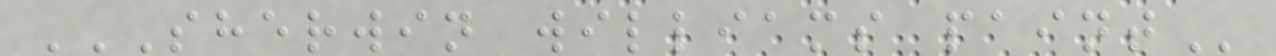SHERWIN WILLIAMS PAINT
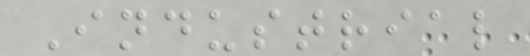Industrial
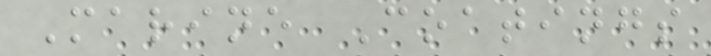Marine Coatings
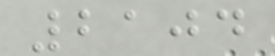2104
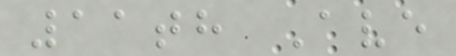11th Ave
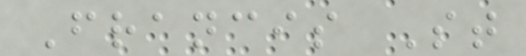Francis St
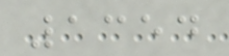1354
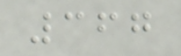367
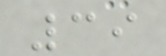39
